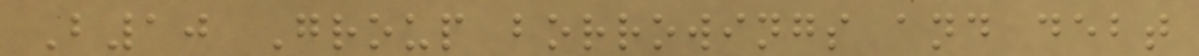B10 Group borrowings and debt
